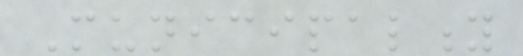Municipality
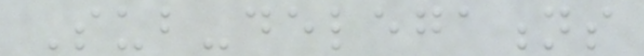Sub-delegations
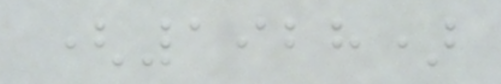(1928)
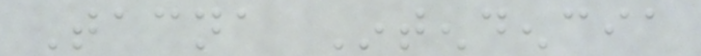Tacna Intendencia
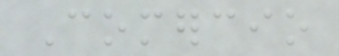Comercio
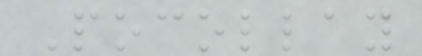Pocollay
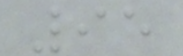95
